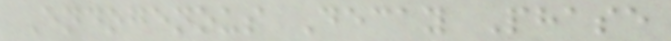Endogenous Decay Phase
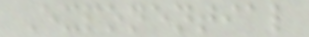Exponential
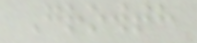Growth
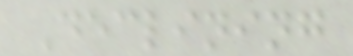Declining
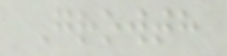Growth
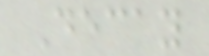Decay
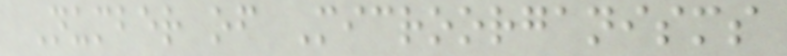Number of Microorganisms
